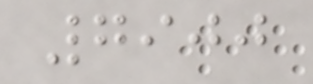7900
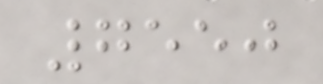7550
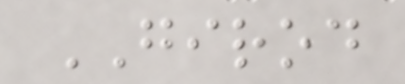GIROD
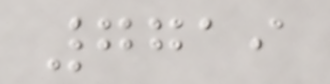7719
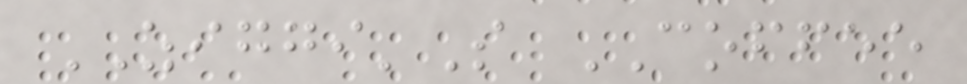ZIGGI'S COFFEE
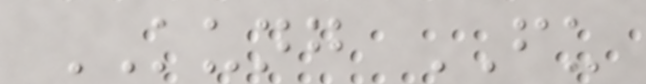KUNG FU
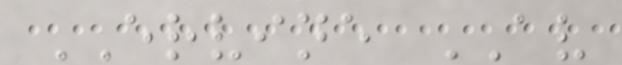ERVINE AV
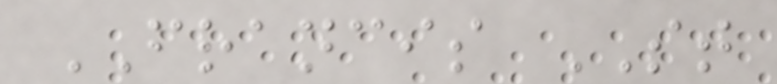FRANCIS ST
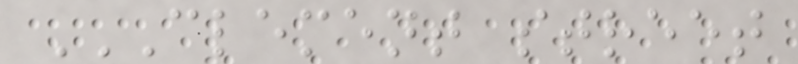CLEMENT STREET
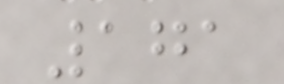171
